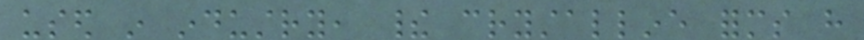used in industry, their crystalline forms have
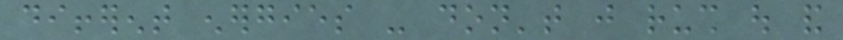different energies - don't just rush out and
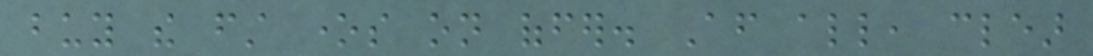buy the first ones on offer. After all, clear
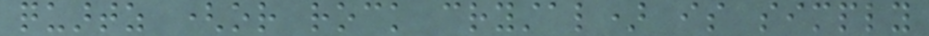quartz (or rock crystal) is simply
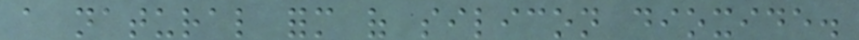a natural form of silicon dioxide.
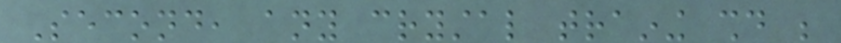Second, any crystal training should be
